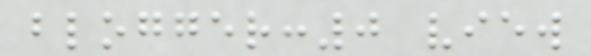blogger:0 view
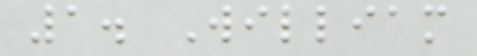1. William
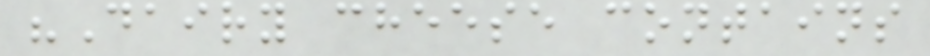"Dairy cheese contains
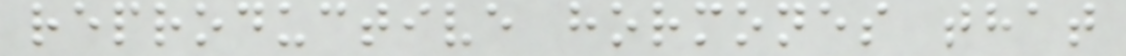reproductive hormones that
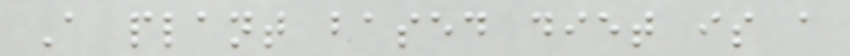A plant based diet is a
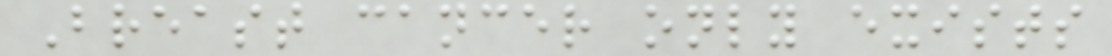Breast cancer only exists
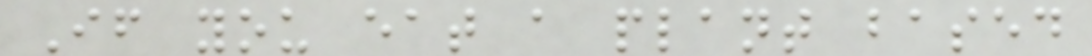If you eat a plant based
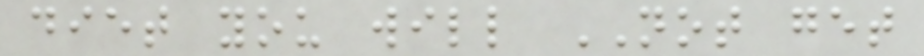diet you will NOT get
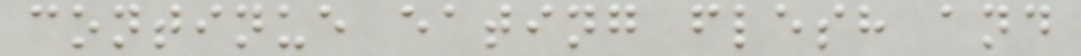continue eating flesh and
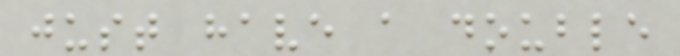just have a double
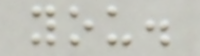you.
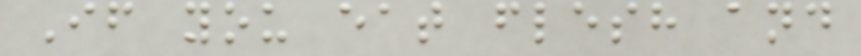If you eat flesh and
